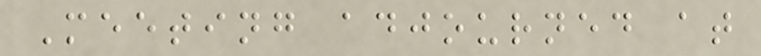Meeting adjourned at
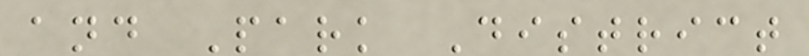and Park District
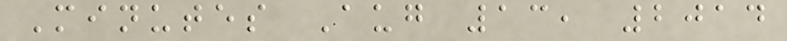Minutes Aug 13, 2014
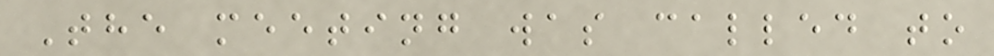The meeting was called to
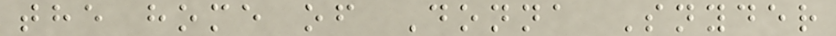the home of Donna Snyder
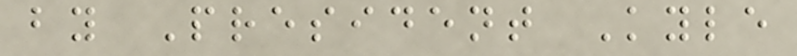by President Kyle
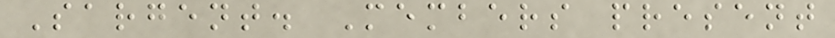Sargent. Members present
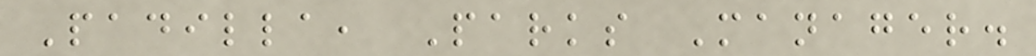Padilla, Parks Manager.
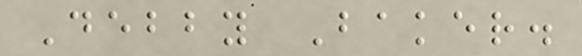Debby Baker.
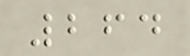264
